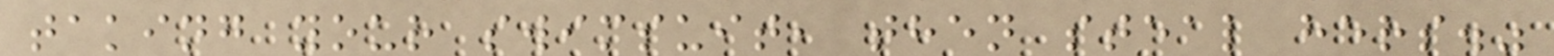taking your swimsuit, then steal hers."
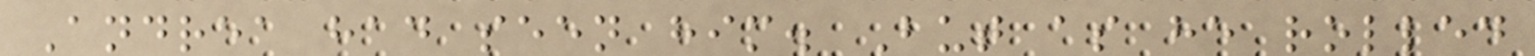Andrea had seen him. But as he rolled
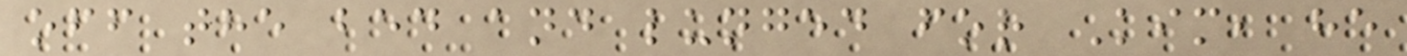off the bed and lunged for Kim, he
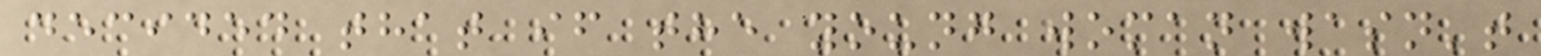decided that if the young woman wasn't
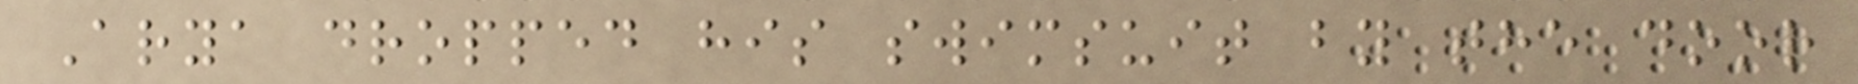Arya dropped his swimsuit by the door
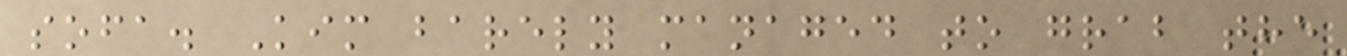sofa. Kim barely managed to grab the
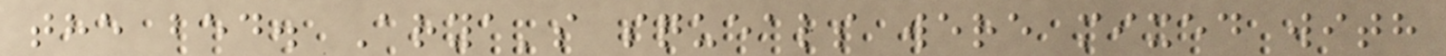the bed. Arya's squeals were mixed with
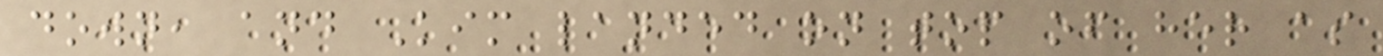down, and Kim landed on top of her as
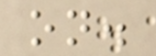on.
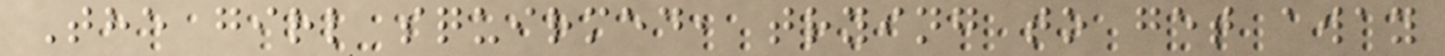The girl squirmed, trying to get away
